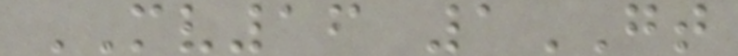MV16 1GT
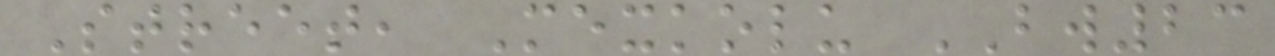Street, Mexkolu BW23
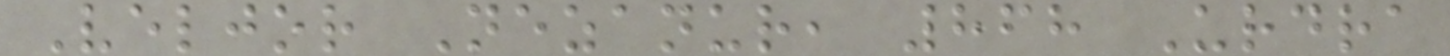Veljor Nezanur, 868 Urdra
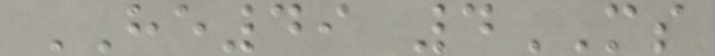HE49 4MS
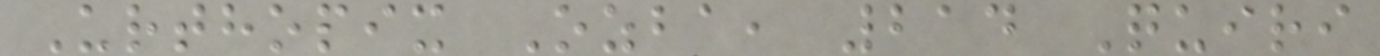Urthopix Ozba, 214 Quiri
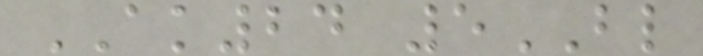AK24 5BL
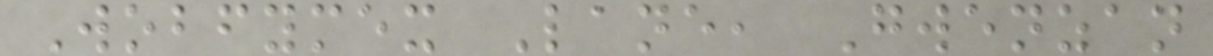Wobfymex Lane, Gwenzan
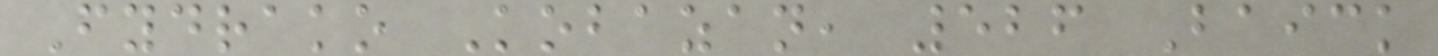Fydrako Kobazan, 526 Baick
